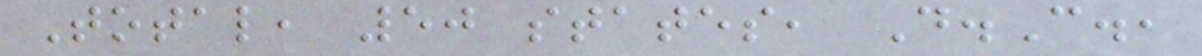Total, 50 states, D.C.,
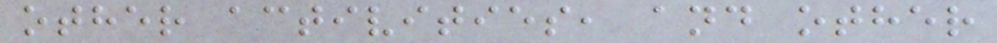other activities, and other
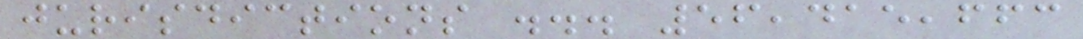jurisdictions ... 56,415,663
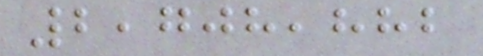2,708,882
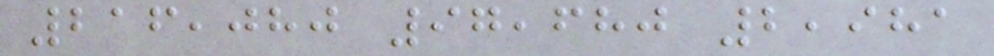216,080 97,680 2,981
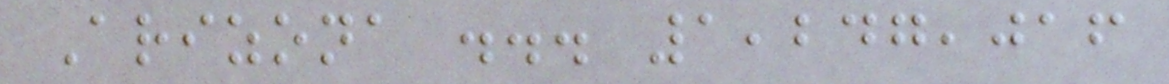Arizona ... 1,247,016
